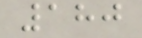180
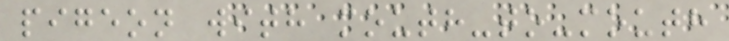pigeon with mouth-to-mouth
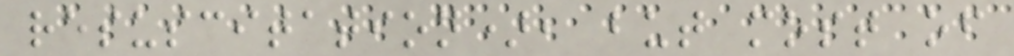resuscitation), but most of
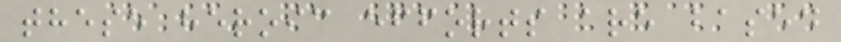these heroic efforts are based
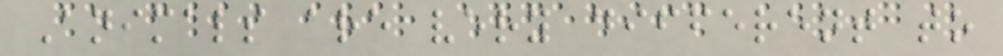Animals are very different to
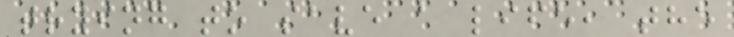trying to save a life, the
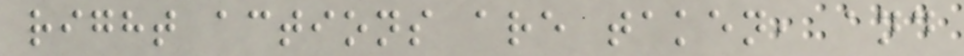right actions are taken, and
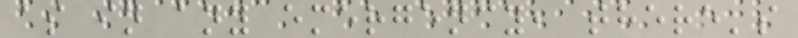as in any emergency, there's
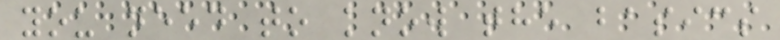you need to know the basics
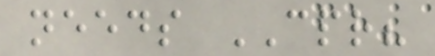needs CPR?
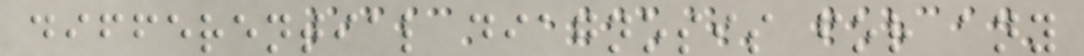differential diagnosis for any
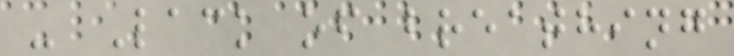- Lack of breathing
